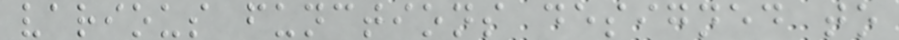various functions designed to
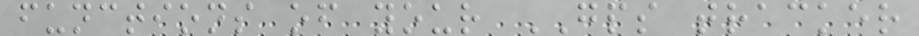functions of your GPS tracker
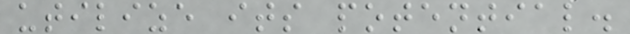utilize its potential.
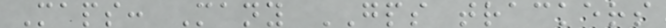Maps: Many GPS trackers
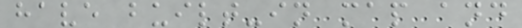have built-in map and
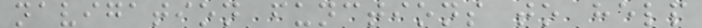navigation functions to help
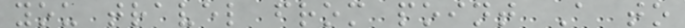you travel from point A to
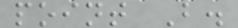point B.
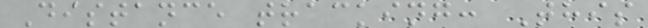Distance tracking: This
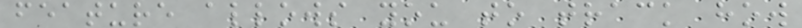feature allows you to track how
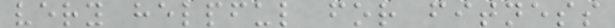very helpful for fitness
